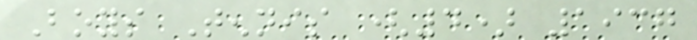Boys Tennis (4) 1937
